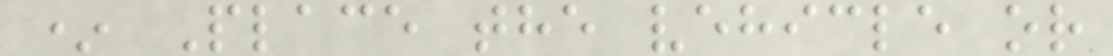* Place the vehicle or
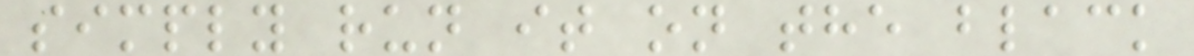simply run it on the black
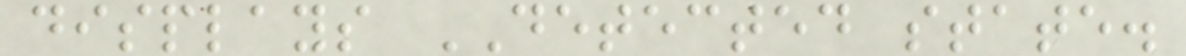displays DETECTED state.
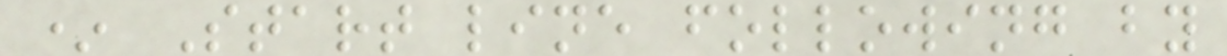* Start line following by
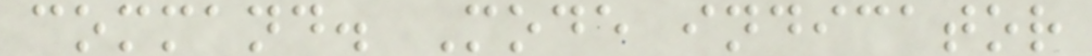command. Mode indicator
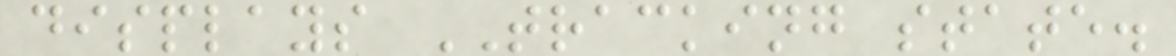displays TRACKING state.
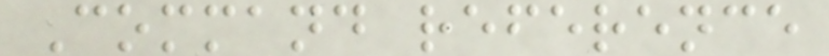Command reference
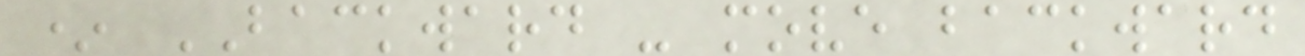* BACKWARD - move backward
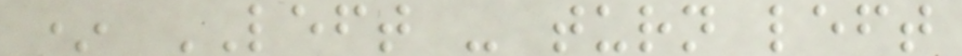* LEFT - turn left
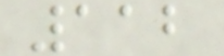112
